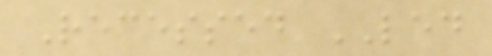Recessed LED
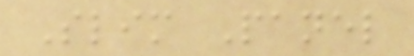Slim Panel
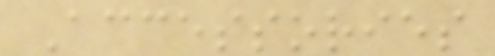Accessories
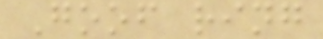Goof ring
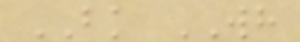BK WH
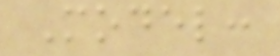Model:
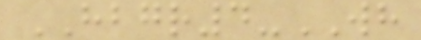HBGR4-WH
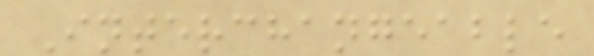Interchangeable
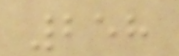258
